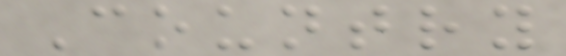Country
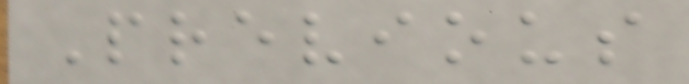Previous
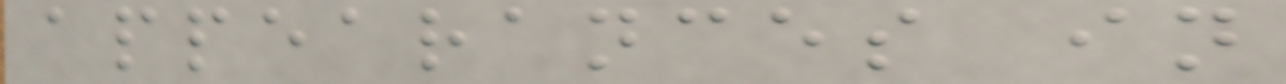appearances in
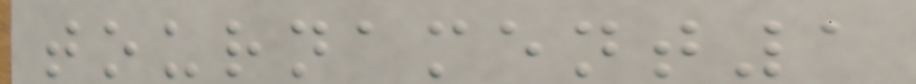tournament1
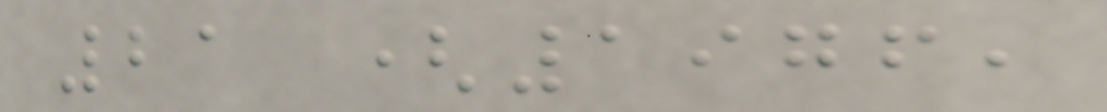21 (1976,
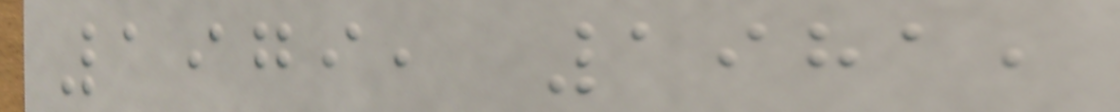1979, 1981,
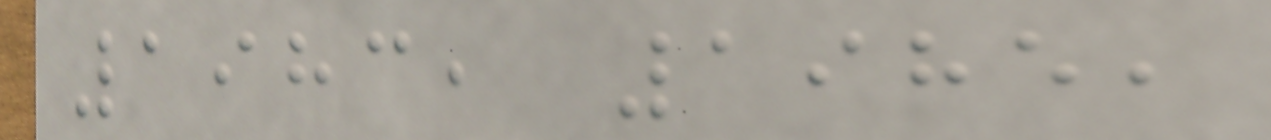1983, 1985,
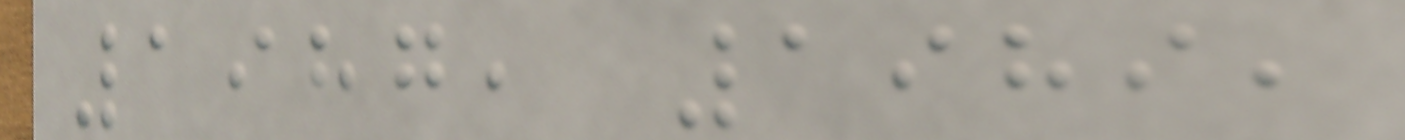1987, 1989,
